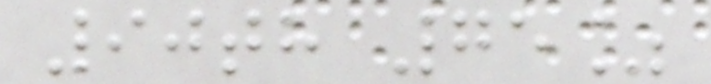90th 75%
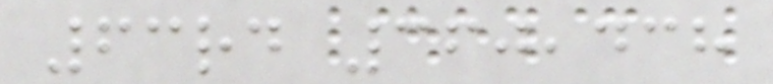63rd 360,438
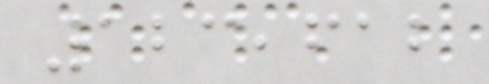123,612
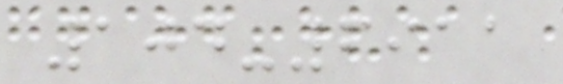104-6911
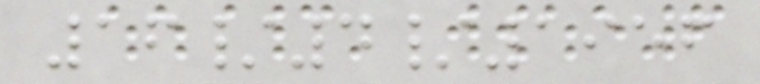16/4/1956
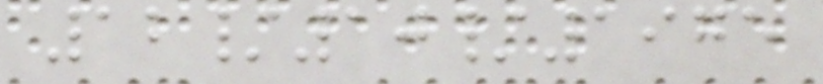12/10/1975
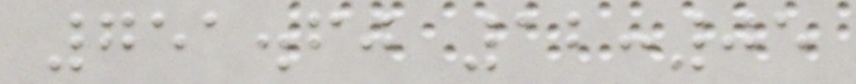751.60 12:05
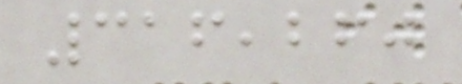316,260
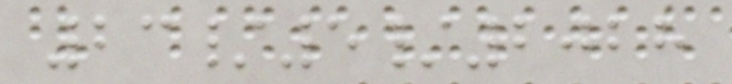23/5/2028
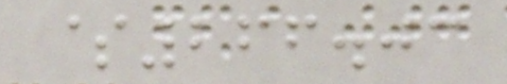$266.03
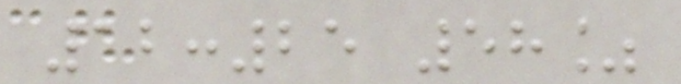12:25 58%
